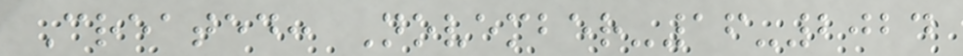Created: November-16-2024
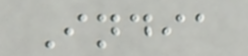India
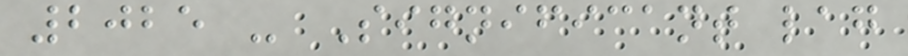2025 - Significant lag
